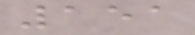151
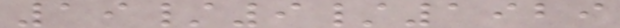19/9/1929
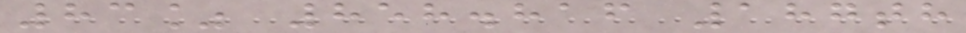83% 858.816 187th
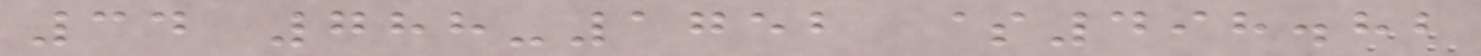34 788-1752 $498.82
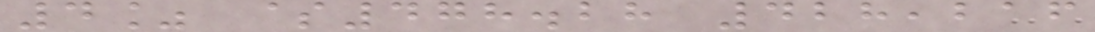4% $478.28 428,216
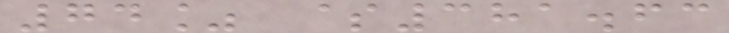74% $381.63
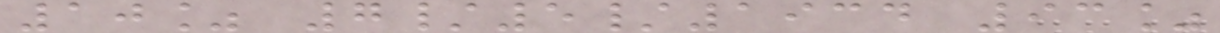10% 7/5/1934 93%
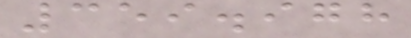359.978
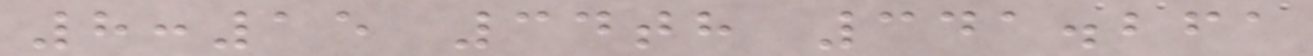8:15 34th 341.261
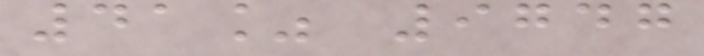41% 9747
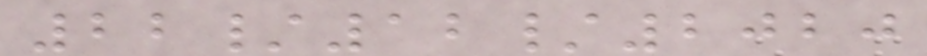22/12/2020
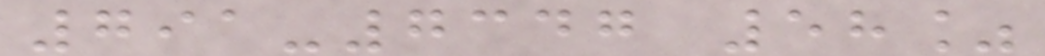791-7347 58%
